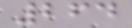264
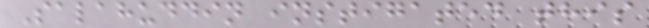Salahuddin instigated this
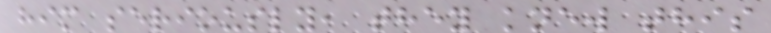him seriously, they knew this
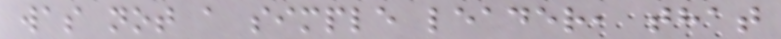was not a simple leader, that
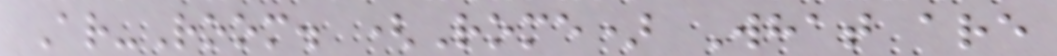Ar-Room. (Rome) What are
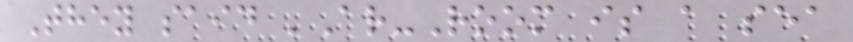They said 'Ar-Room is a sea
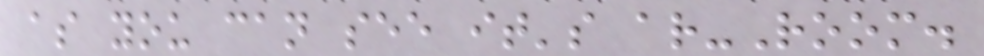as you can see it's ar-Room.
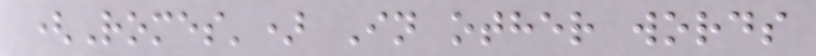(Romes') In other words
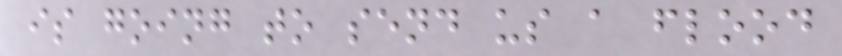is going to send us a flood
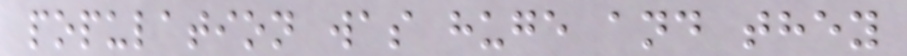population was huge and they
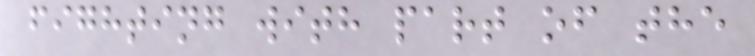fighting with part of the
